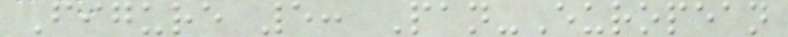Figure 5: Pan-European
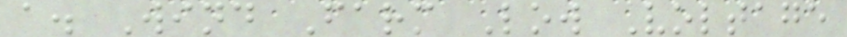a. Wind Farm Low Voltage
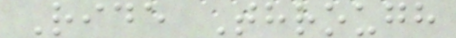Ride Through
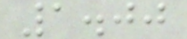1.00
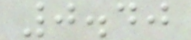0.40
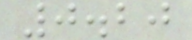0.20
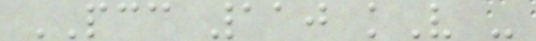PCC 110 kV -
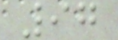97
